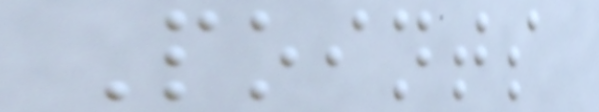Points
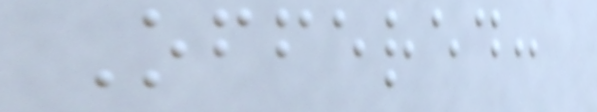Offered:
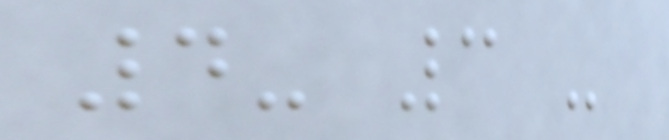4- 3 -
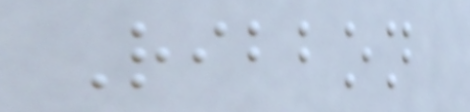Ribbon
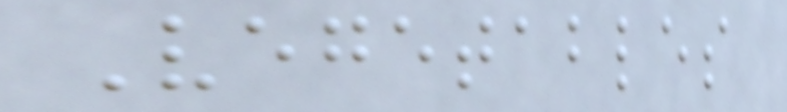Vegetables
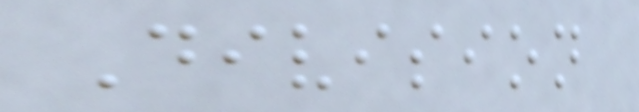Division
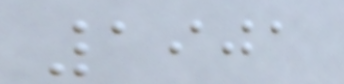1901
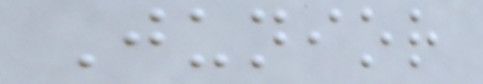Junior
